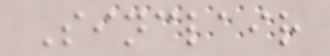Sinclair
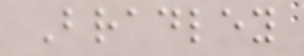Bradley
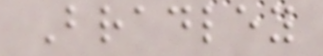Bradley
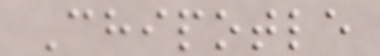Chipotle
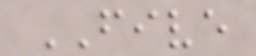FIVE
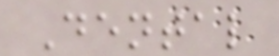Dental
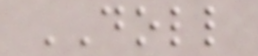DOLL
